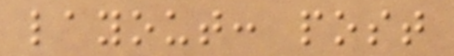layout: post
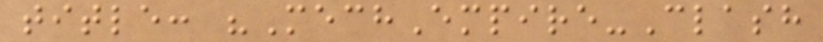title: "MechEmpire-Clash
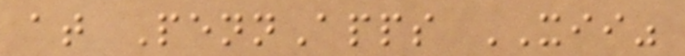at PennApps XII"
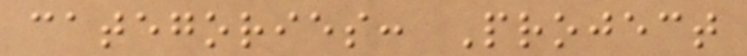categories: Project
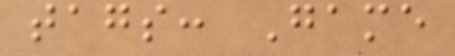tags: Game
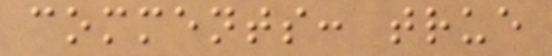comments: true
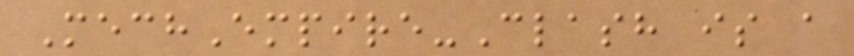MechEmpire-Clash is a
